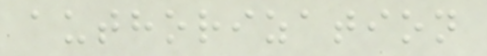authorization
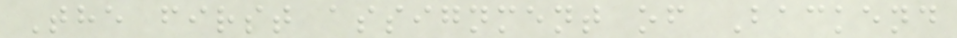The first assignment of Backend
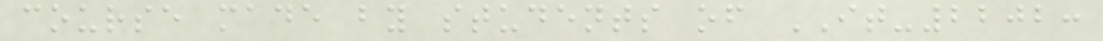course made by students of IT-2202:
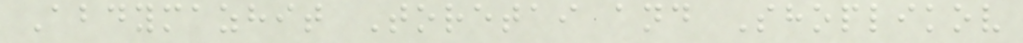Abdymazhit Toretai and Shoplikov
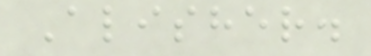Alisher.
